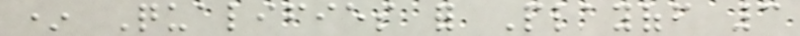* Qualifies for Playoff 3
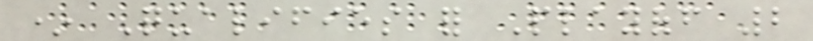* Qualifies for Playoff 2
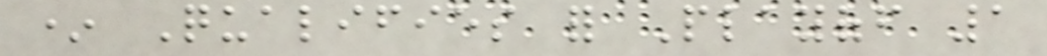* Qualifies for Playoff 1
